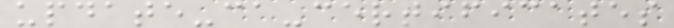update-ca-certificates
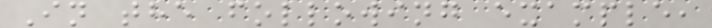In the following example,
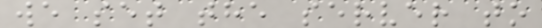we set the server to
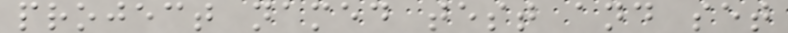project named test and set
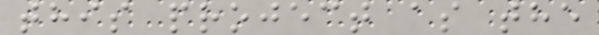this project as the
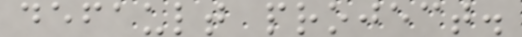default project.
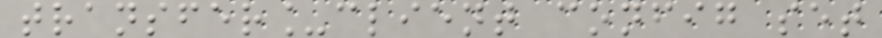transfer_client config set
